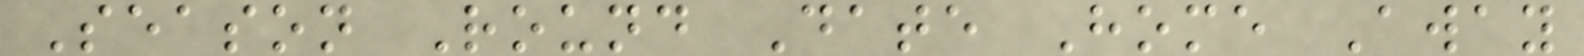Season Round Date Home Away
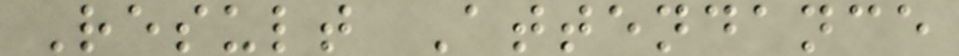Result Attendance
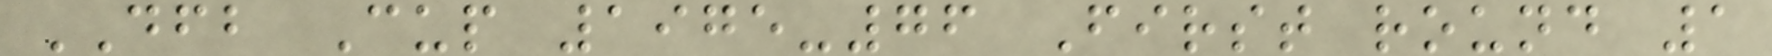DFB Cup 1975-76 First round 1
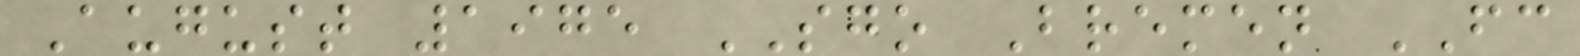August 1975 SGO Bremen FC
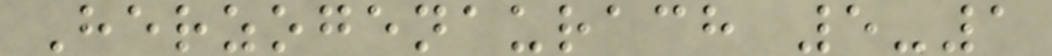Herzogenaurach 5-1
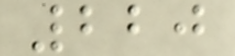220
